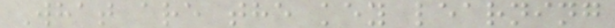What are the key learning
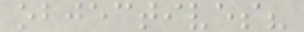objectives?
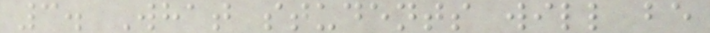3. What students will be
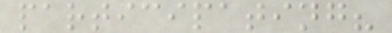participating?
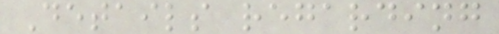Details regarding
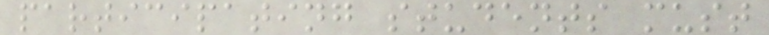participating students must
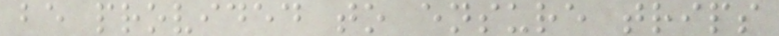be provided to ensure trips
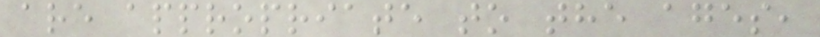are appropriate to the ages,
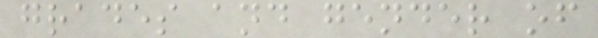grades and gender of
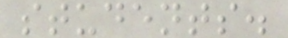students.
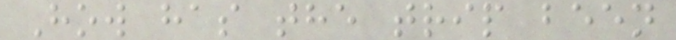How has the trip been
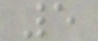5
